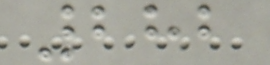282
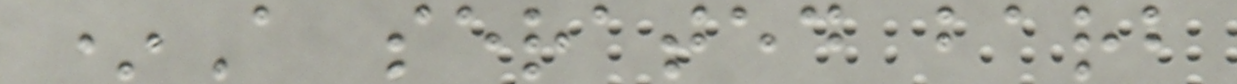*A serated barb
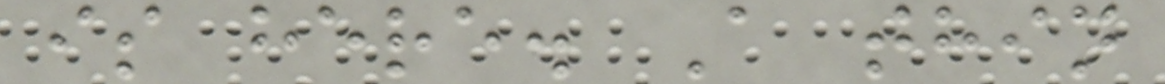is here. A thin
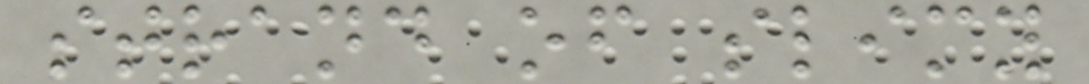strand of slimy
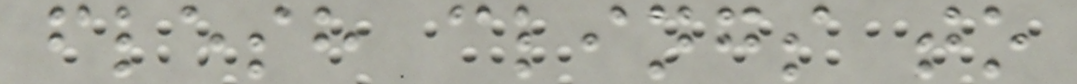flesh clings to
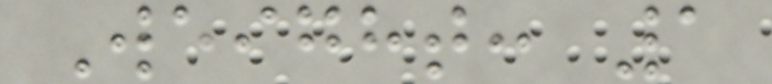Weight: 1
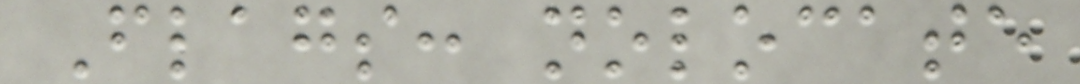Flags: nolocate
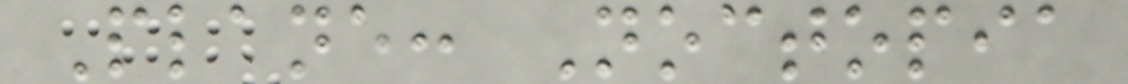Plane: Noctopia
